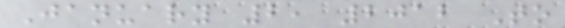January 2, 2012 To
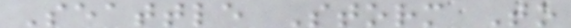Seattle Storm To
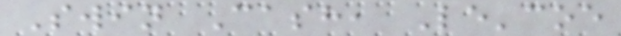Swin Cash, Le'coe
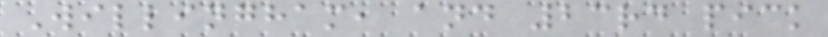Willingham, and 23rd pick
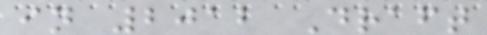in 2012 Draft
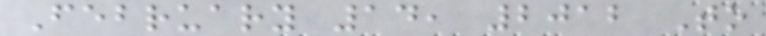February 14, 2012 To
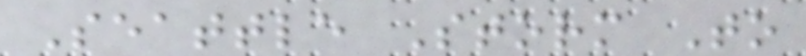Seattle Storm To
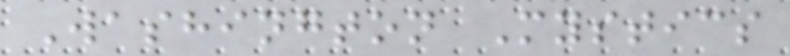Washington Mystics
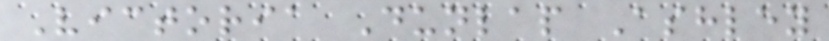Victoria Dunlap Ashley
